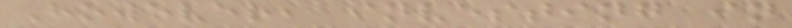However, investing in
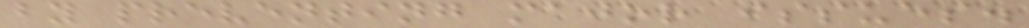by preventing major issues.
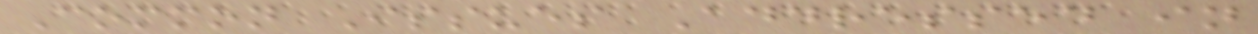Common Issues Addressed in
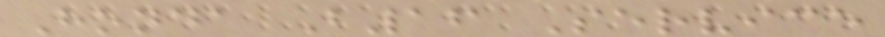Honda B16 Service
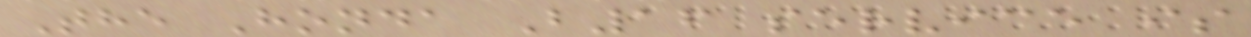The Honda B16 service is
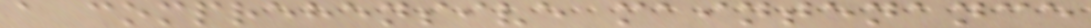a comprehensive maintenance
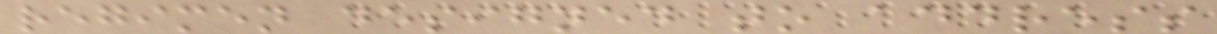regimen designed to address
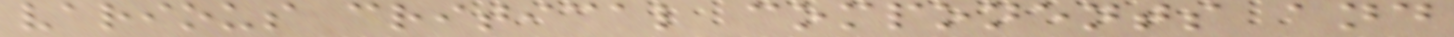various critical components and
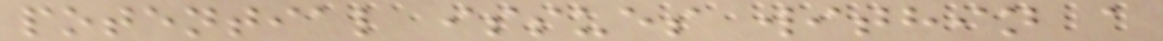potential issues within a
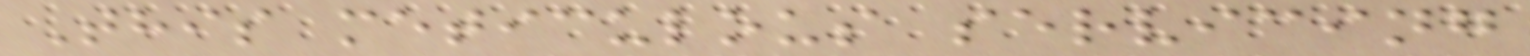This meticulous servicing
